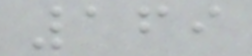169
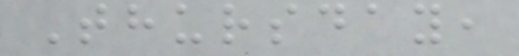Thursday,
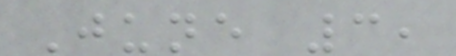June 3,
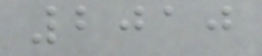2010
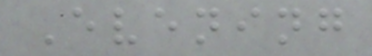Evening
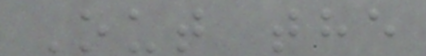Out the
